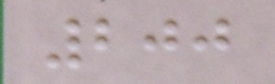200
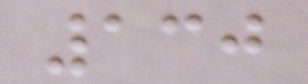130
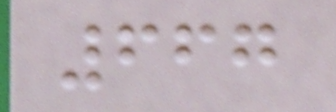667
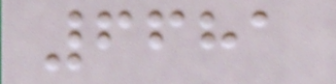6681
